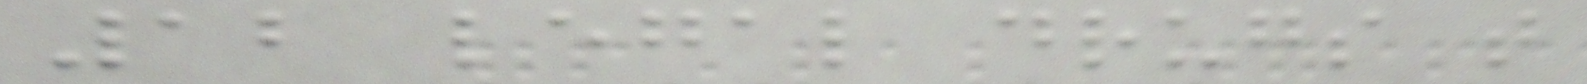12 legal drugs that
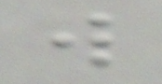will
